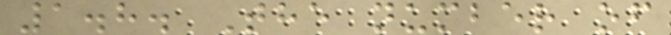1.8. The number of
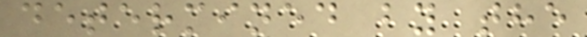determined by the
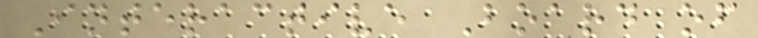Interactive Board of
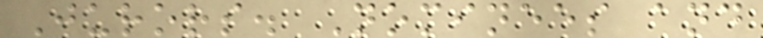Jurors. Nominees and
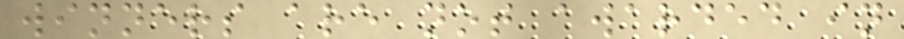winners are not awarded in
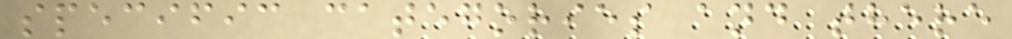specific categories and there
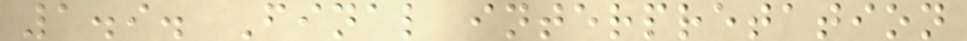1.9. Final interpretation
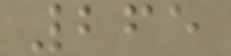265
